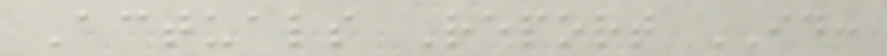Actuals Report ID:
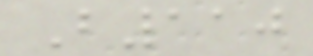B110
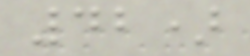42)
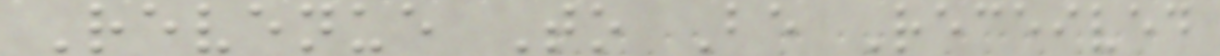Revenue To Be Received
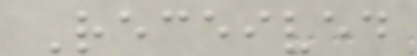Received
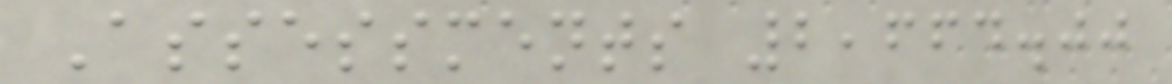Assessments 2,664.00
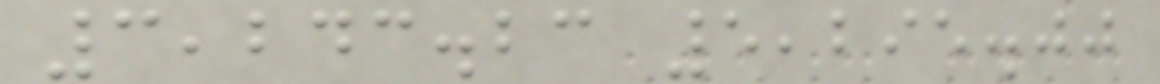3,243.23 5,295.00
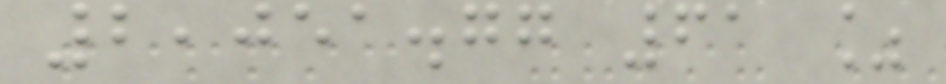2,051.77 61 %
